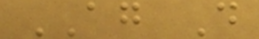AG D
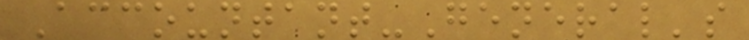Accountant-General's
